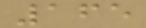165
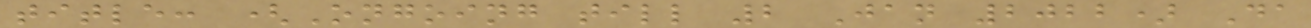title: (Ongoing till 2 Jan 2022) Da
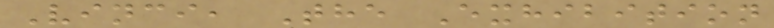Vinci, The Exhibition
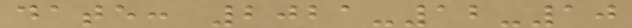date: 2021-12-10
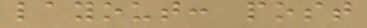layout: post
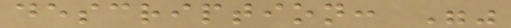description: ""
